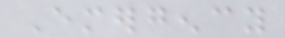Emergency
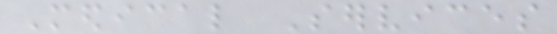Medical Services
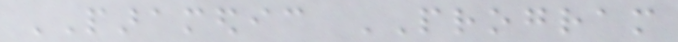PARAMEDIC PROGRAM
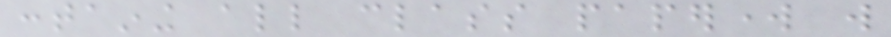containing all class paperwork will
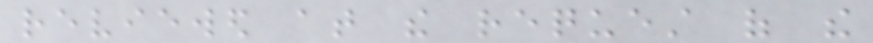reviewed at the request of the
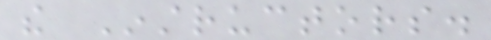the Instructors.
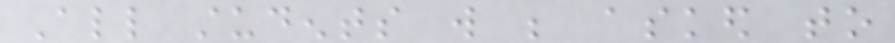All students will be asked to
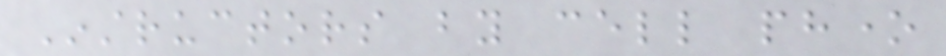Instructors by cell phone
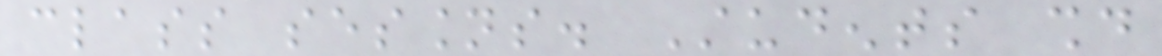class sessions. Students should
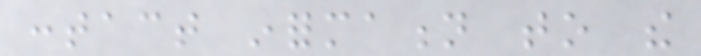contact information to the
